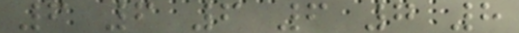6 6 6 6 7 8
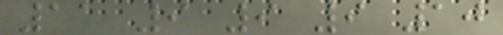11 9 9 9 10
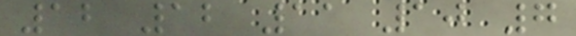12 12 11 10 7
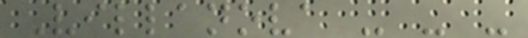Villanova - - -
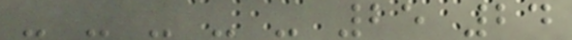- - - - - 25 24
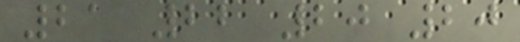21 22 20 20
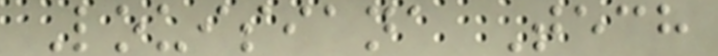Louisiana Tech
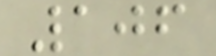106
